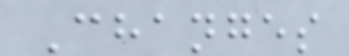Changes
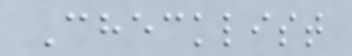Checklist
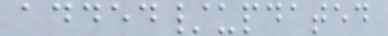added/updated
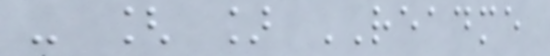- [ ] README
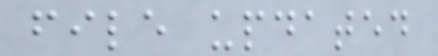file updated
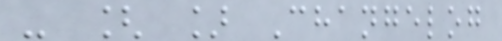- [ ] Changelog
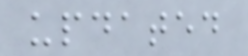updated
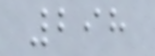298
